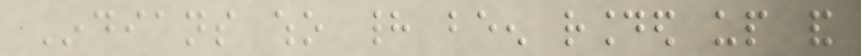Indians who had been rounded up and
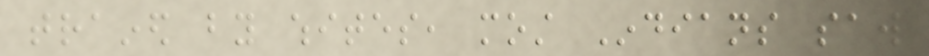trained by whites, most Indians saw
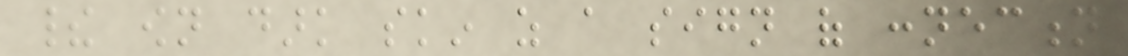their own dark skin as a sign of connection
